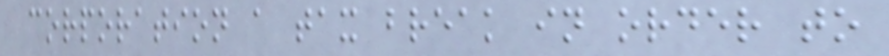corporation a tax break in order to
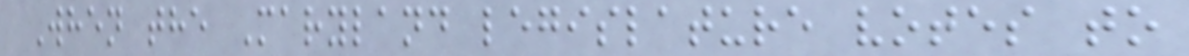When the Maryland legislature votes to
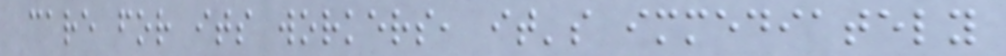care for its workers, it's immediately
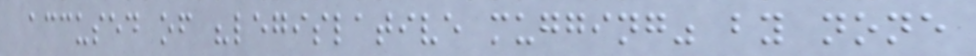accused of "legislative mugging" by none
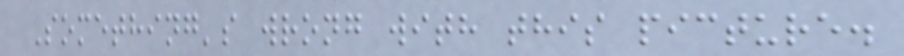Something's wrong with this picture.
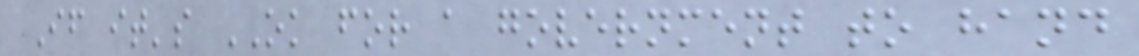If it's OK for a government to hand
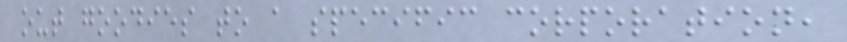out goodies to a specific corporation,
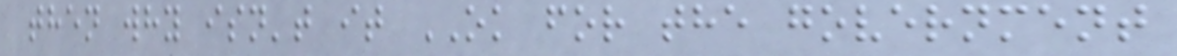then why isn't it OK for the government
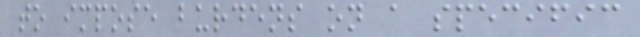to impose burdens on a specific
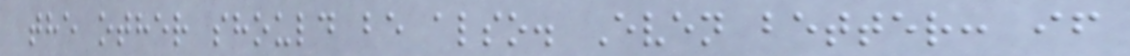the other should be also. Even better: if
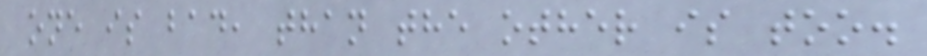one is bad, than the other is too.
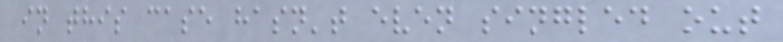in this case hasn't even singled out
